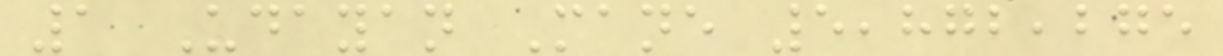1 Udayan Mane 5,872,275
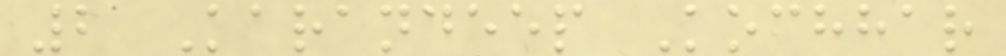2 Karandeep Kochhar
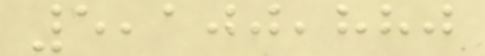5,100,880
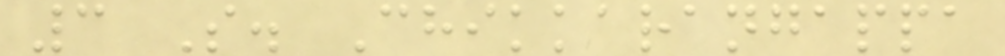3 S. Chikkarangappa
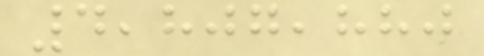4,807,880
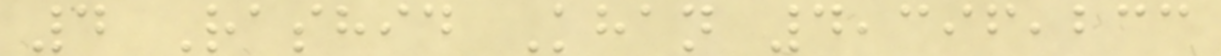4 Rashid Khan 4,396,233
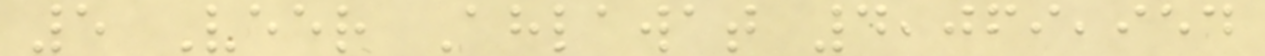5 Veer Ahlawat 4,069,954
